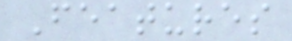Features
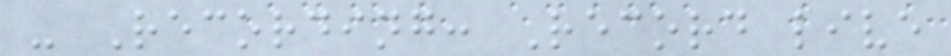- Recording: Record live
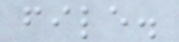file.
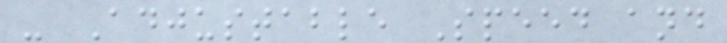- Adjustable Speed and
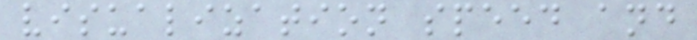visualization speed and
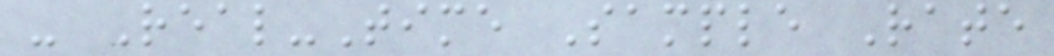- Real-Time Sample Rate
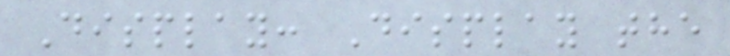Display: Display the
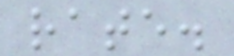rate.
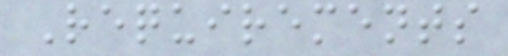Requirements
